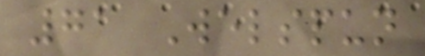71 Welspun
